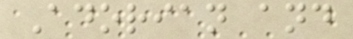Adorian and
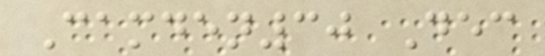Camden30 Dec
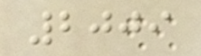2009
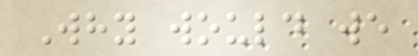Why would we
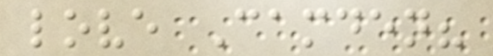love Camden?
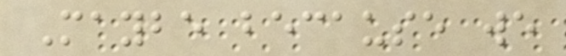Maybe because we
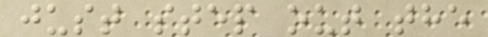just step out the
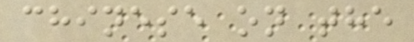chinese on the
